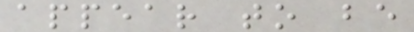appear to be
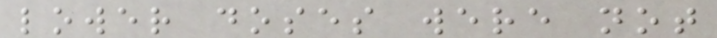lower doses were not
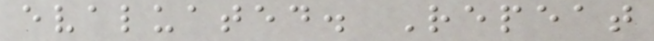evaluated. Repeat
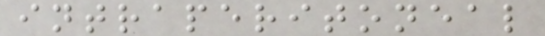intraperitoneal
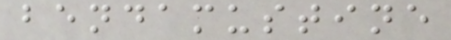bendamustine
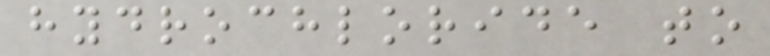hydrochloride to
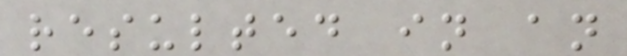resulted in an
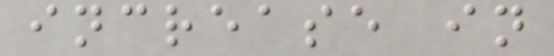increase in
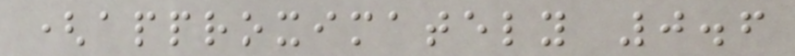(approximately 0.6
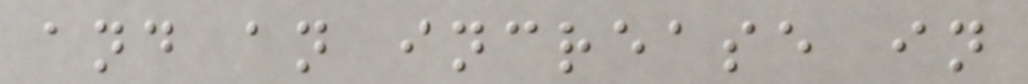and an increase in
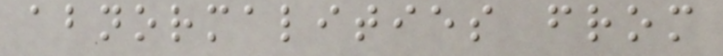abnormalities from
